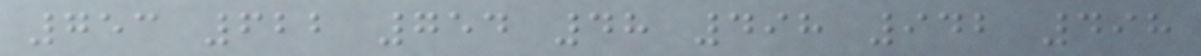753 622 754 48 498 942 498
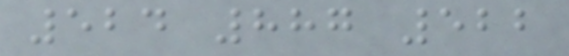524 887 522
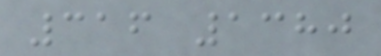316 1380
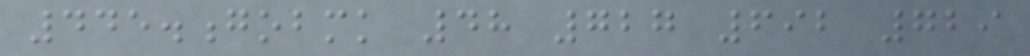445.gobmk 48 727 692 729
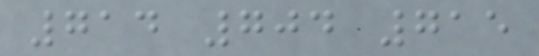714 704 715
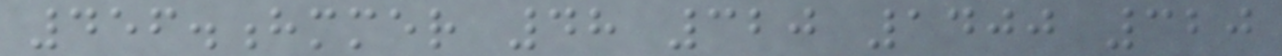456.hmmer 48 320 1400 320
